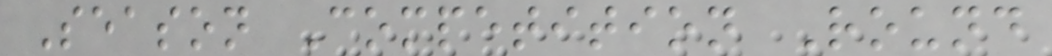Season Competition Round
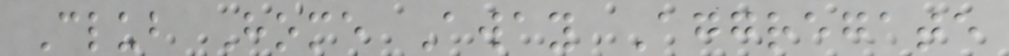Club Home Away Aggregate
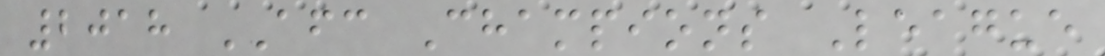2018 AFC Champions League
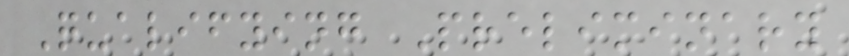Qualifying Preliminary
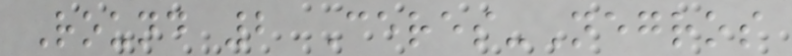Round 2 Ceres-Negros
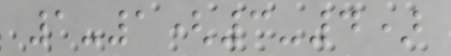1-1(3-4)
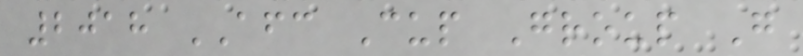2018 AFC Cup Group G
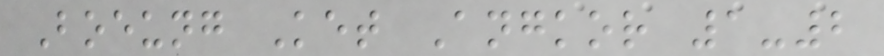Boeung Ket Angkor 1-2
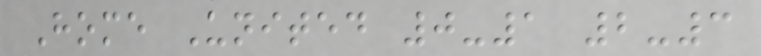Home United 0-1 2-3
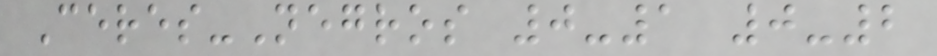Ceres-Negros 0-1 0-2
